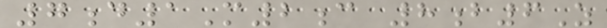7d1M2c 8b6Z
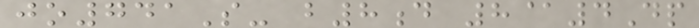jo741S- b8d 8@4Dp
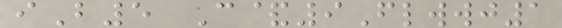iB5 C&9Flwwj1
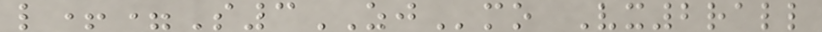l+=S3ZJmo Vx2rall
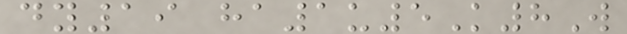dy19 ha1u5K8W
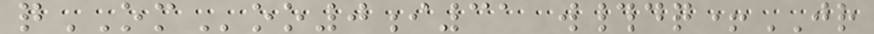qOMoo0i31 w#dq+JR
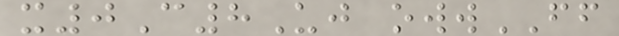x0C8Uj owwFF
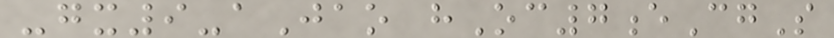-gx9-aJao hOc7eCgS
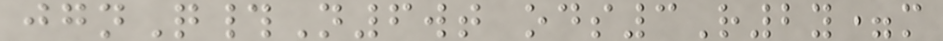jgnQ#N6wt ods3R2y=m
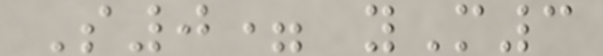S0= yM3
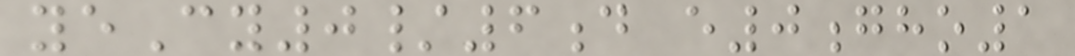yeCy0/6d e0gho1
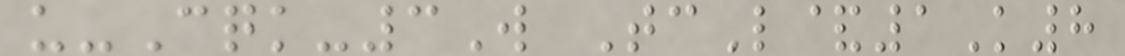u-Cqk-3W TcL&1K8
